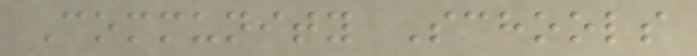Community Schools
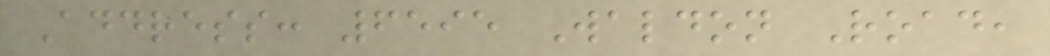Address: 6595 Waldon Road,
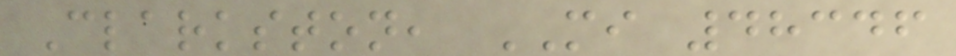Clarkston, MI 48346
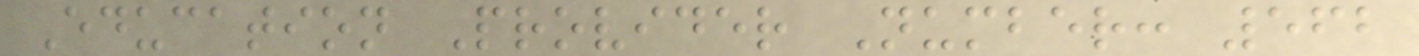Education Provider Number: 562
